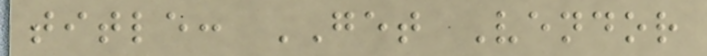title: GET Vendor
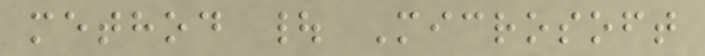method | Microsoft
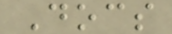Docs
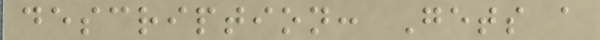description: Gets a
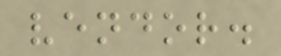vendor.
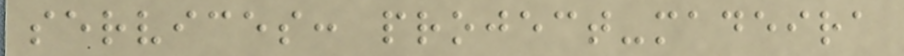services: project-madeira
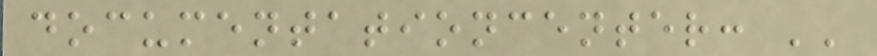documentationcenter: ''
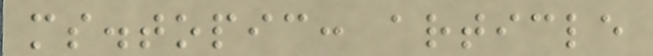ms.topic: article
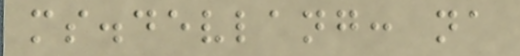ms.devlang: na
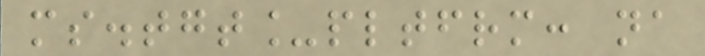ms.tgt_pltfrm: na
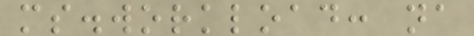ms.workload: na
